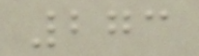273
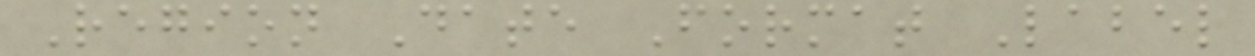Region Date Format Label
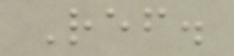Ref.
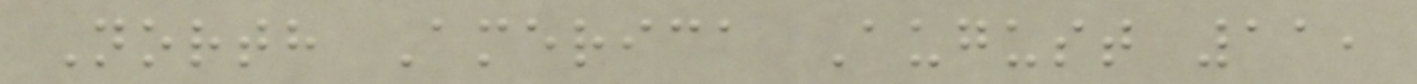North America August 11,
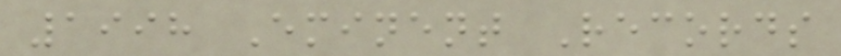1998 Eminent Records
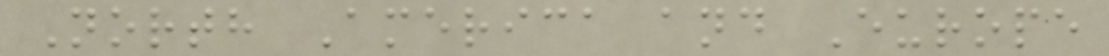North America and Europe
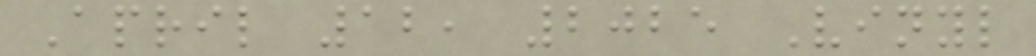April 12, 2025 Vinyl
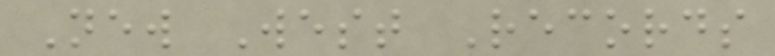New West Records
